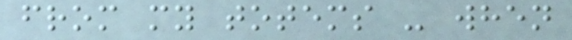from my totems - when
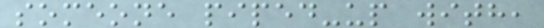someone piped-up with,
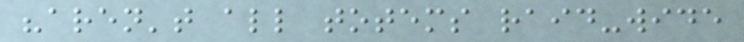"aren't all totems raid-wide
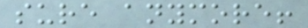sure anymore!
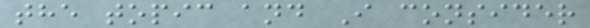the topic and I consider
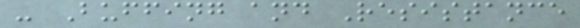- Buffing and Resistance
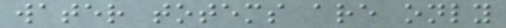water totems are only
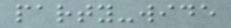party-wide
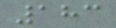183
